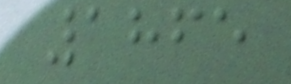1865
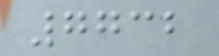7732
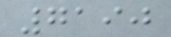7190
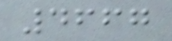4667
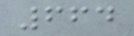664
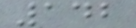142
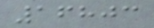16803
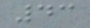43
